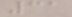31
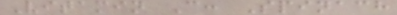Vitamin C: Spinach
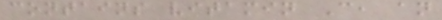contains vitamin C, an
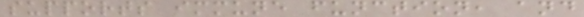supports immune function, and
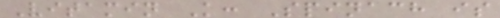Vitamin K: Spinach is
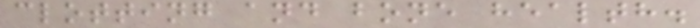clotting and bone health.
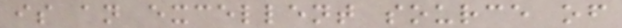is an excellent source of
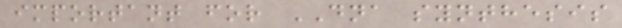important for DNA synthesis
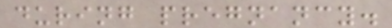during pregnancy.
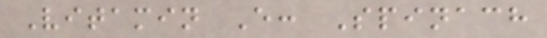Vitamin E: Spinach
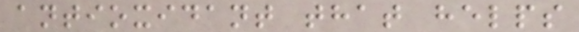antioxidant that helps
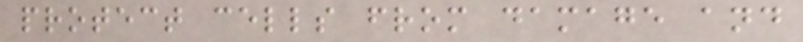protect cells from damage and
